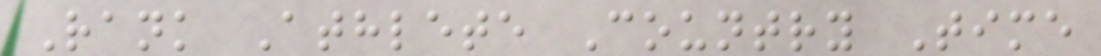Rank Athlete Country Time
